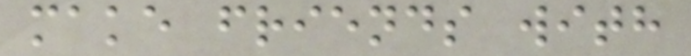make friends with
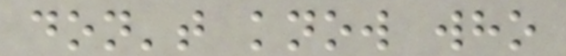don't know who
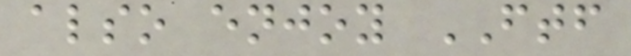also enjoy FTF
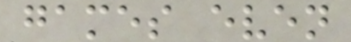games even
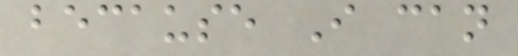because I can
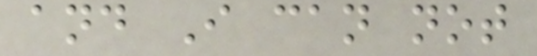and I can not
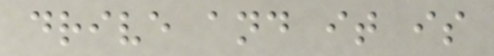drive and it is
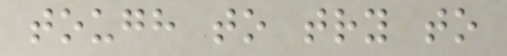tough to try to
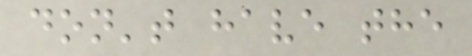don't have the
